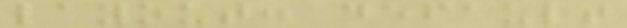layout: default
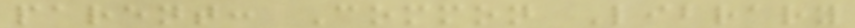parent: Common Library
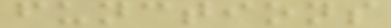functions
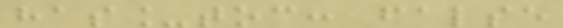has_toc: false
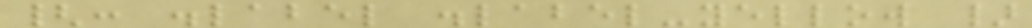{: .label .label-yellow }
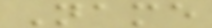Name
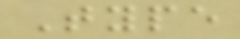Type
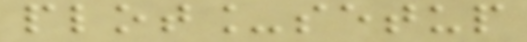plot_setup
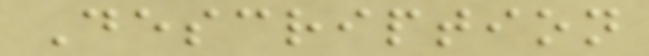Description
